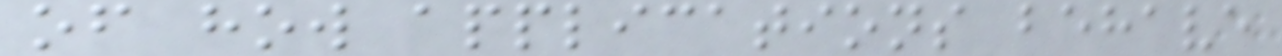of how applications behave
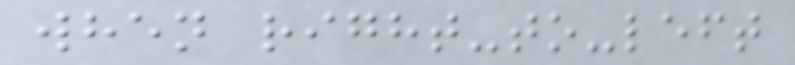when right-to-left
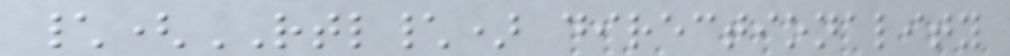\(RTL\) directionality
